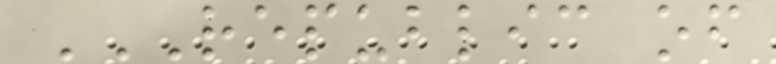REPUBLIC OF
